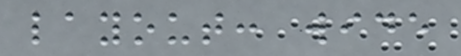layout: wide
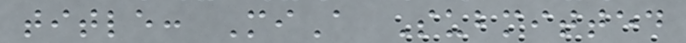title: MiA Submitted
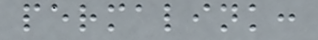permalink:
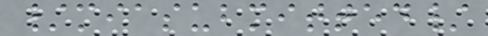/miasubmitted/
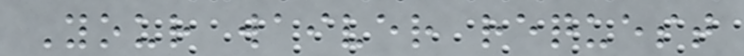Your waiver request
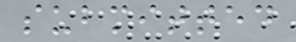submitted
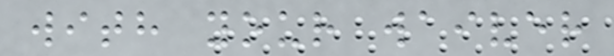with your waiver
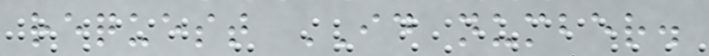request ID number.
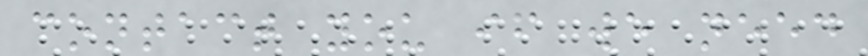contact you if we need
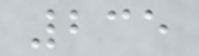235
